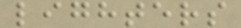lighters
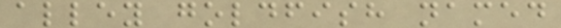alley goldfish named
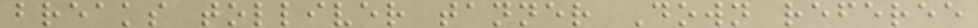breaks tolliver tanner Down referee
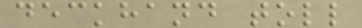deckhand toll
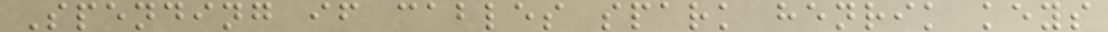Spending if cables spark henrik keys
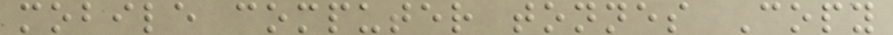mobile computer tonnes Copy
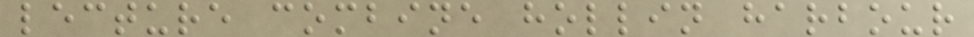lecture combine hollin harbour
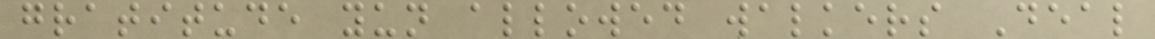gratitude yun allowed walkers Deal
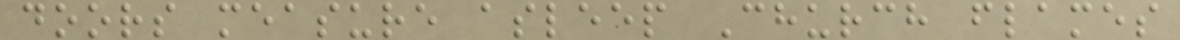doors measure asleep Church flames
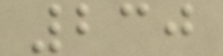230
